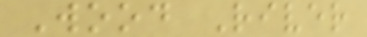Wood River
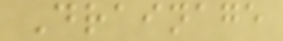Drainage
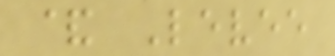& Levee
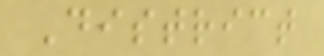District
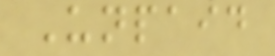Unpaid
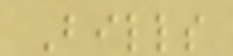Bills
